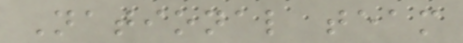National team
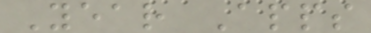Year Apps
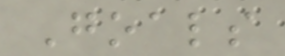Goals
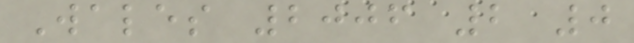Wales 2006 2 0
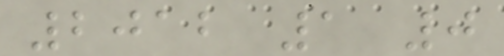2012 1 0
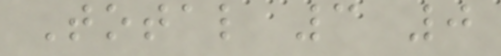Total 3 0
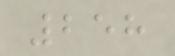258
